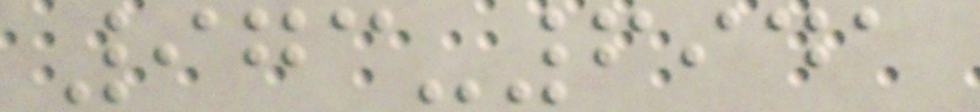973-6941
